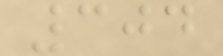304
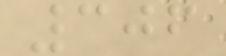306
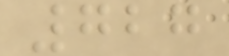727
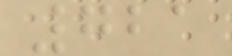721
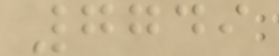7749
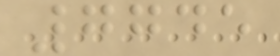7745
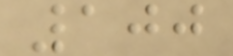100
